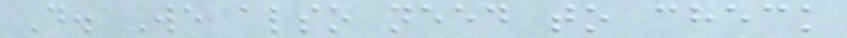D. We also need to check
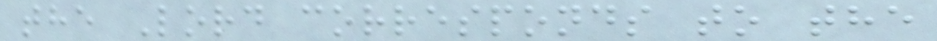the Lord corresponds to the
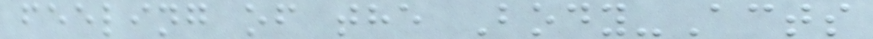feeling of the Body-Acts
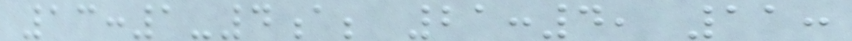13:1-4a; 21:4, 11:
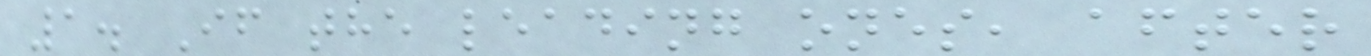1. If the leading ones, after
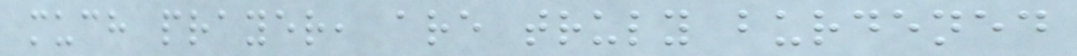much prayer, are truly burdened
